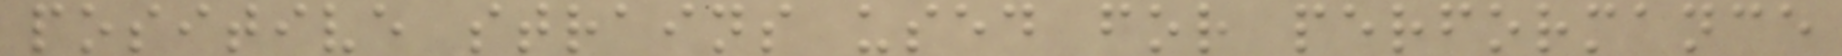positive strains used for performance
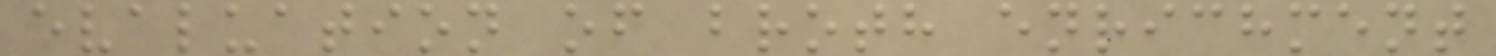evaluation of broth enrichment
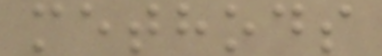methods
